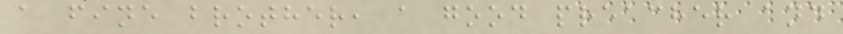a fine brother, a good preacher and
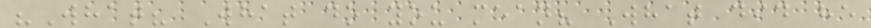"What? What do you mean? What did he
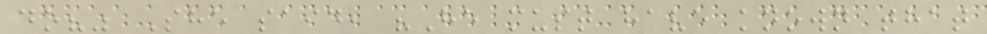do?" She said, "He must have known that
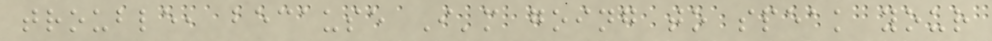trouble, because I'm going to speak your
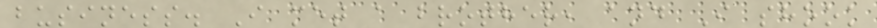business. I met a brother, and I shook
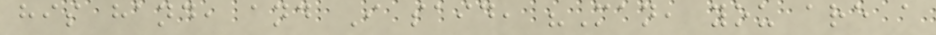his hand, and I said, "Man, you are a
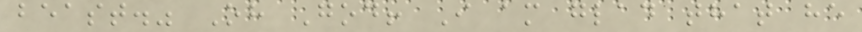beast." Oh God! I am glad that he
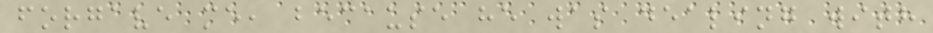forgave me, because he was dealing with
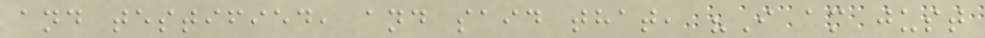and testified, and said that, "I am just
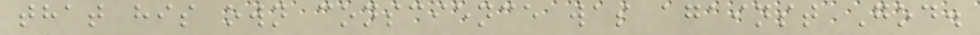that his own conscience was against God.
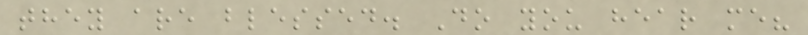they are blessed. Do you hear me?
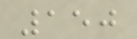150
